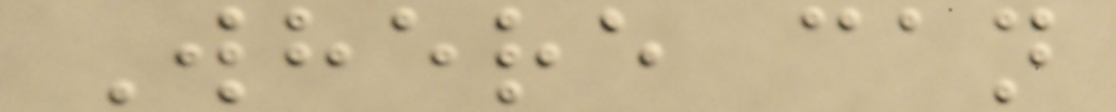Where can
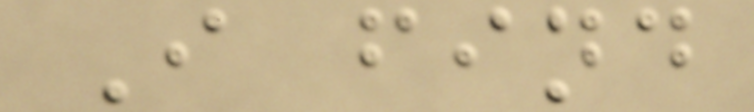I find
